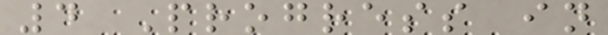4 Progress in
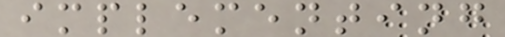implementing
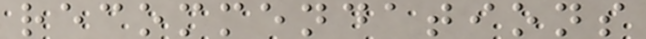recommendations
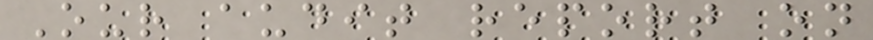Our audit report on
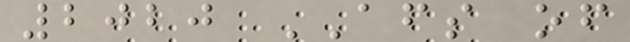2020 AFS of
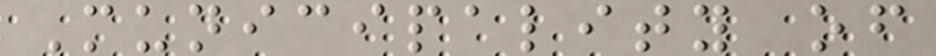Municipality of
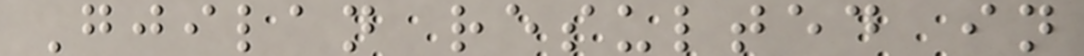Gjilan resulted in
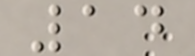14
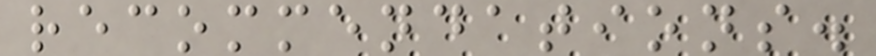recommendations.
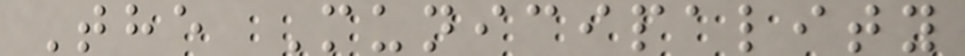The Municipality
